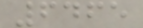6465
